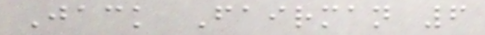Jack Fairman 6
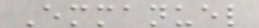Emmanuel
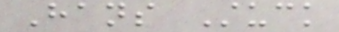Hans Stuck
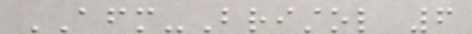AFM-Bristol 6
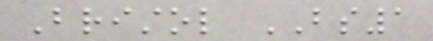Bristol BS1
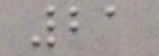21
